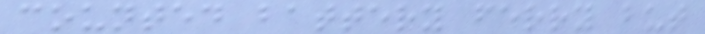counted battery ferry but
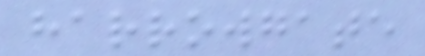harrowgate
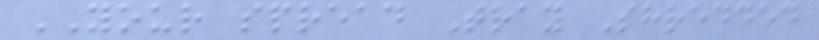YOUR spread Tray Shredded
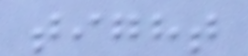tight
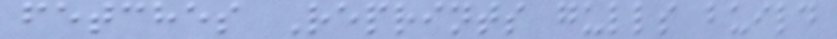fetches Reprints gulls build
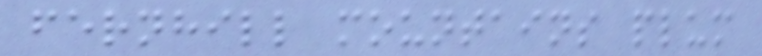fernhill mountains plum
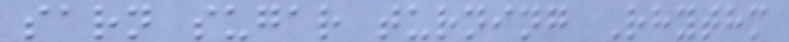sarn sugar turning Rhythm
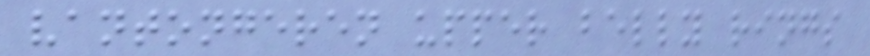vantongeren upper belly rings
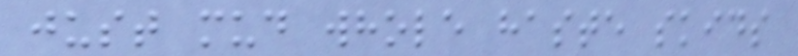just mud whole haste skids
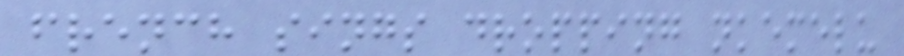french sings dropping nkemelu
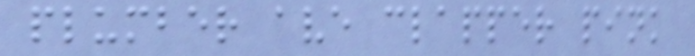plumber ave clapper pink
